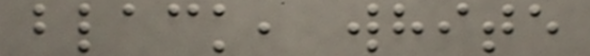black, white
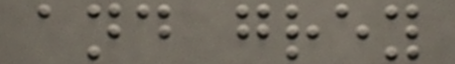and grey
